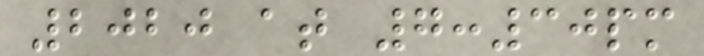2020 at 7:30pm
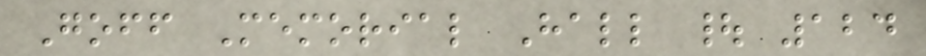Goff Memorial Hall | 124
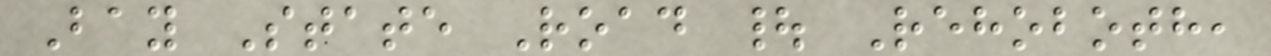Bay State Road | Rehoboth,
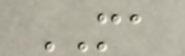MA
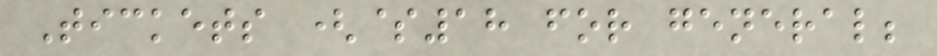Tickets ($18 for general;
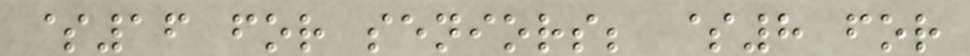$16 for seniors; $8 for
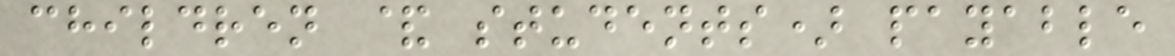children & students) payable
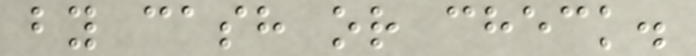by cash or check.
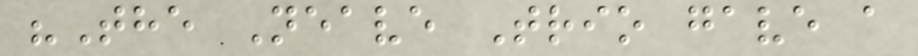"The Neave Trio gave a
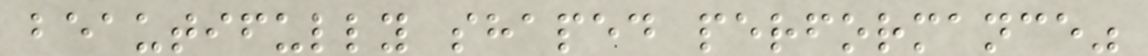beautifully shaped performance"
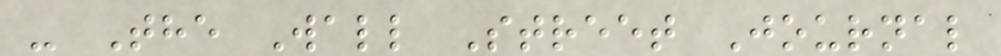- The Wall Street Journal
